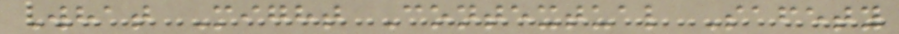What Might Contextual Safety
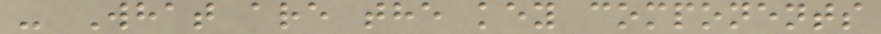- What are the key components
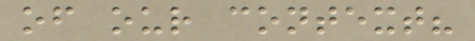of our context?
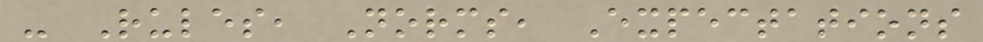- Rules, Norms, Expectations
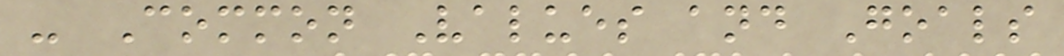- Common Values and Goals
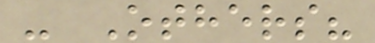- Others?
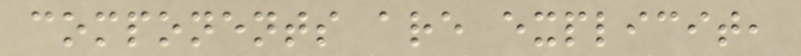components are explicit,
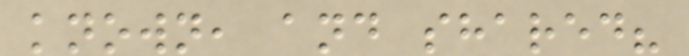known, and shared?
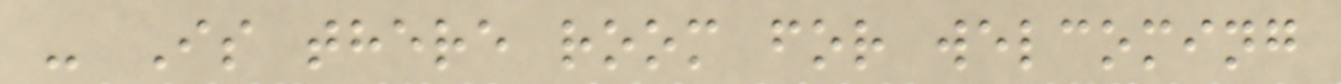- Is there room for welcoming
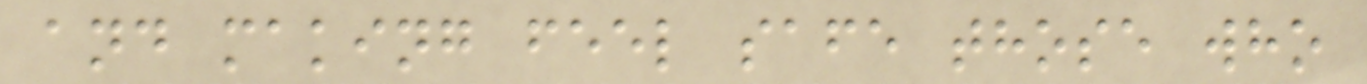and making feel safe those who
